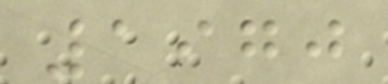1970
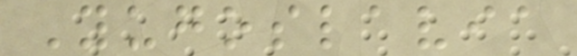Yugoslavia
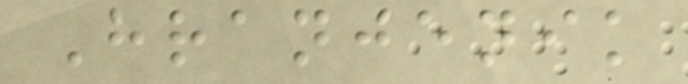Hranjenik
